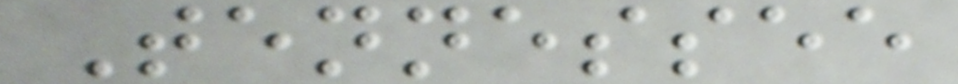Tennessee
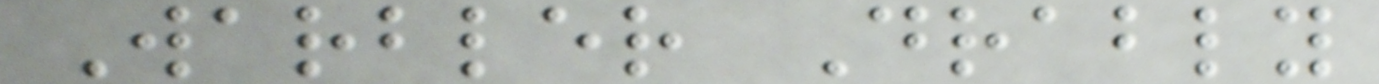Warbler Drably
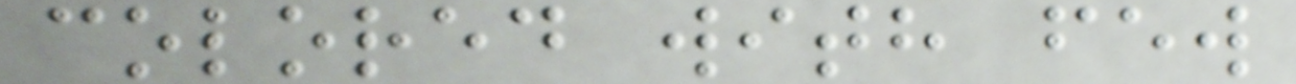colored with few
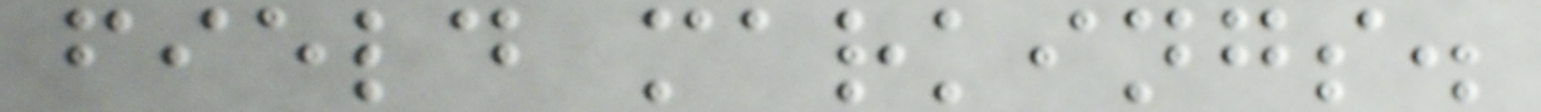field markings.
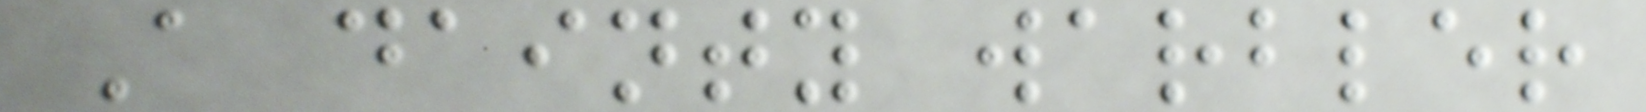A dainty warbler
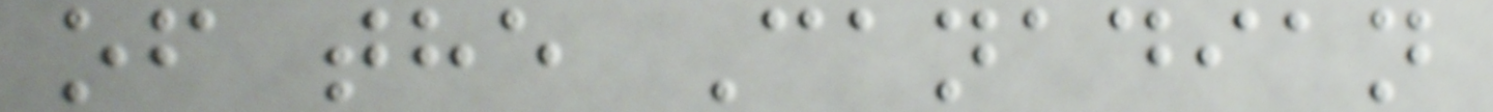of the Canadian
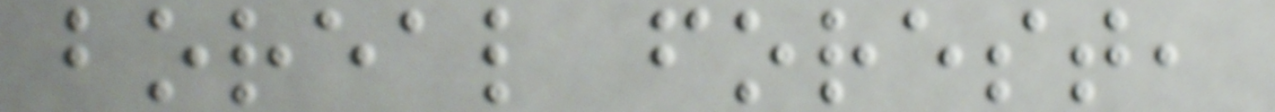boreal forest,
